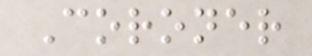Coroner
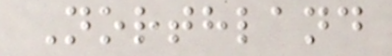Northland
